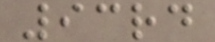93rd
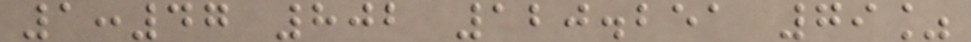1:47 802 120.251 79%
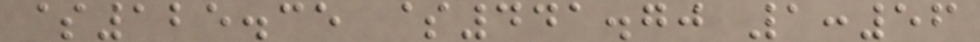$125.35 $441.70 1:56
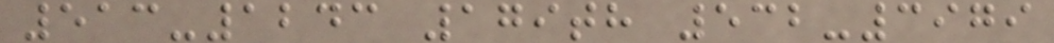513-1243 179th 532-3979
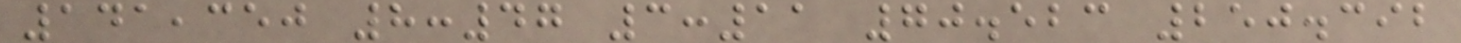141,350 8:47 3:11 70.523 250.392
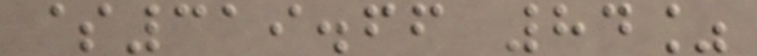$319.66 84%
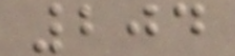204
